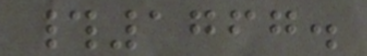#1767.
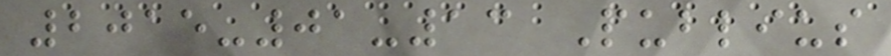2015-01-13 Publius
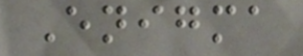Enigma
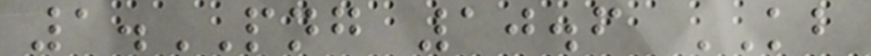1.PNG 10.6 KB
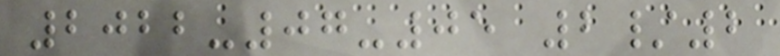2022-07-05 2/2
